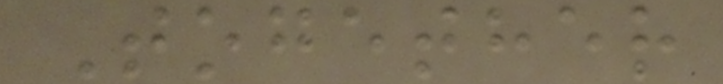Together
